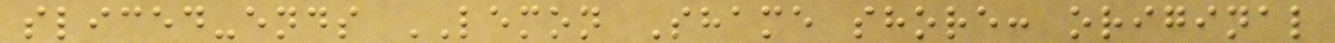sliced-ends LEMON Shame shore: original
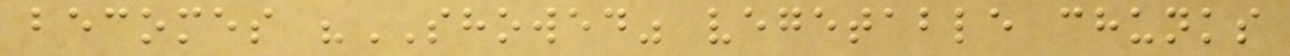becomes "SHOWED" vegetable chunks
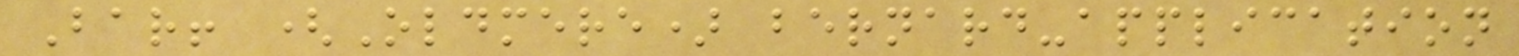Bar! (Oldmere) bernard-application
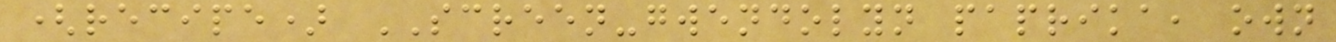(recipe) SCREEN-gwendolyn paprika, own
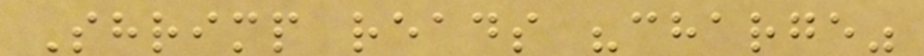Shrimp reads "charge"
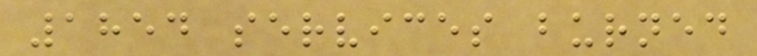1854 services burned
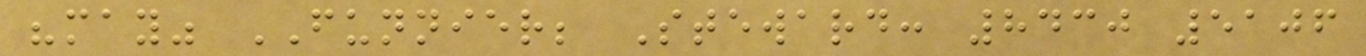"may" FUNNIER; Steward: 8430 5106
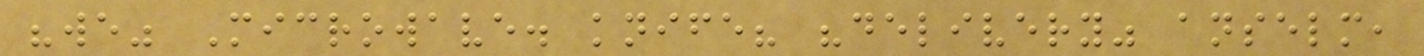"we" Microwave. knife? "delivery" anselm,
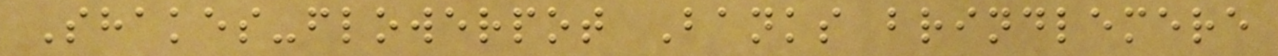Shakes-flowerpot Banks brindlemere
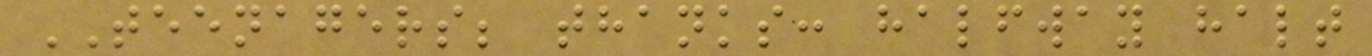TEENAGERS; thanks: halfway halt
